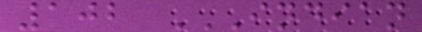102 INDIAN
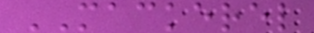MACKEREL
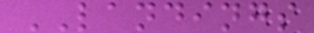LANDINGS
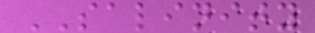SALINITY
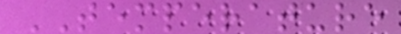TEMPERATURE
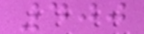400
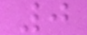0
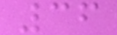36
